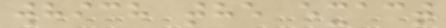which the exact
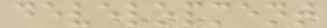development
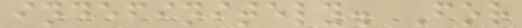indefinitely. For
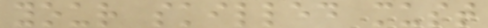your skilled must
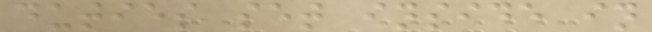duties set inside in
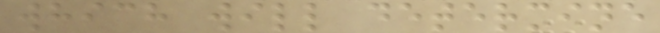which will determine
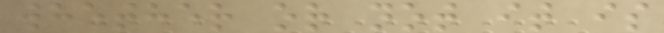whether or not it is
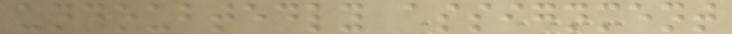undoubtedly assignment
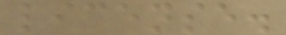license.
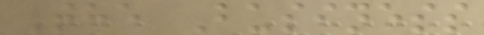The Business
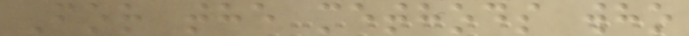For the methods who
